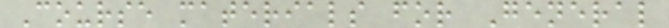Course materials for General
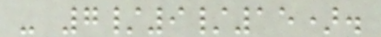- 7/9/15).
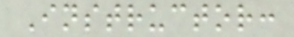Instructor:
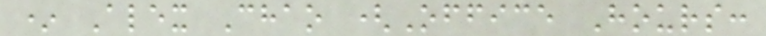* Alex Chao (Office Hours:
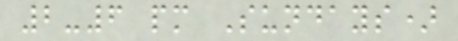2-6 pm Sundays)
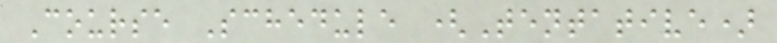Course Schedule (Tentative)
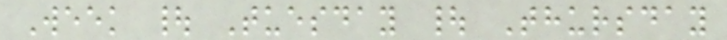Week | Tuesday | Thursday
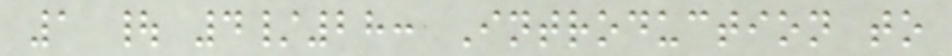1 | 4/28: Introduction to
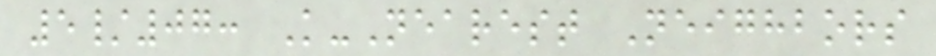5/07: K-Nearest Neighbors
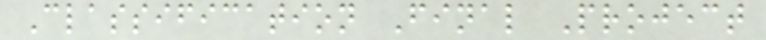Classification Final Project
